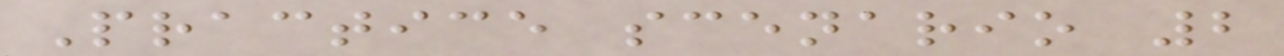Practice scenario 2
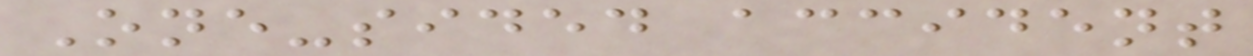One-sided accident
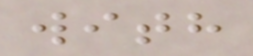with
